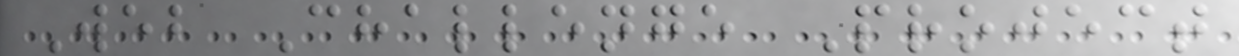Web Challenge Project
